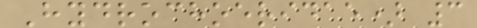Hydrochoeridae) 3
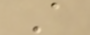A
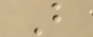B
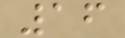16
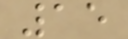15
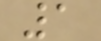1
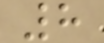8
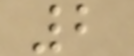2
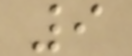9
